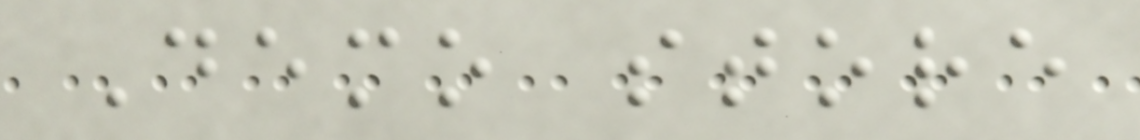Demo store
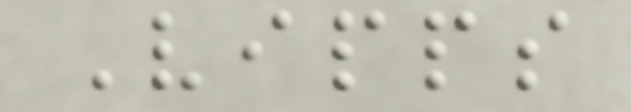Vipps
